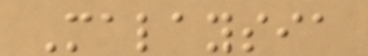Malaysia
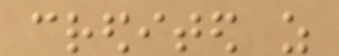credited as
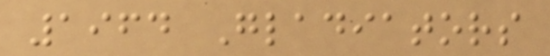1964 Gladiators
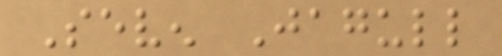Seven Jagull
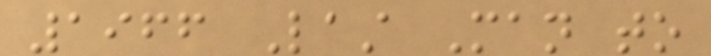1966 Last Man to
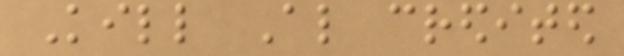Kill Also credited
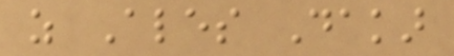as Ales Dakar
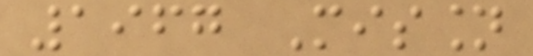1967 Mission
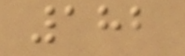182
